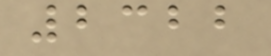2322
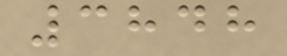3848
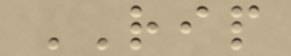RIP
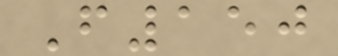F150
